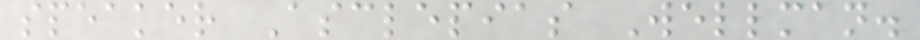speaker Asclepias Wellman.
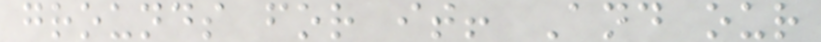grounds for it! And our
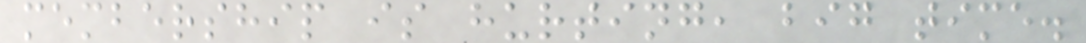membership is hurting, big time.
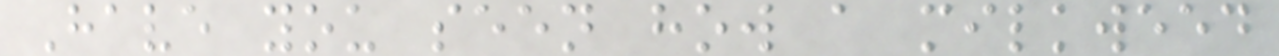Have you seen how a milkweed
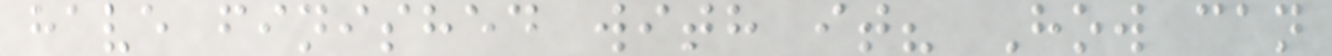have finished with it? How can
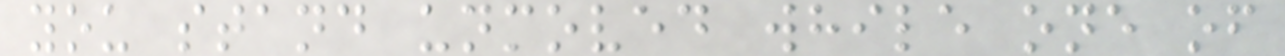you stand unmoved while one of
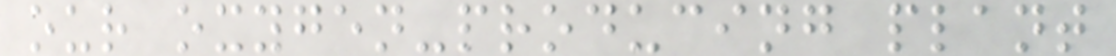our oxygen-producing plant
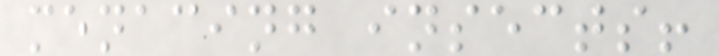menacing insects!
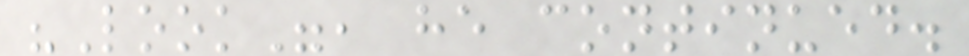"Look", he continued.
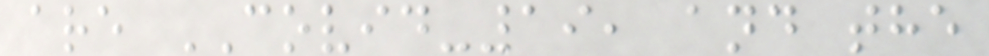are COVID-19, and the
